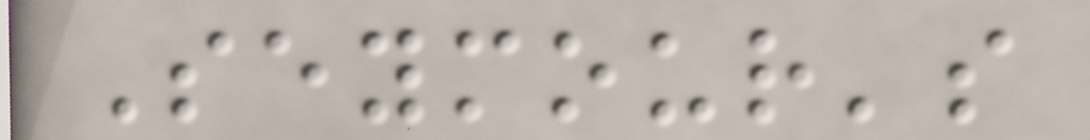Seymour's
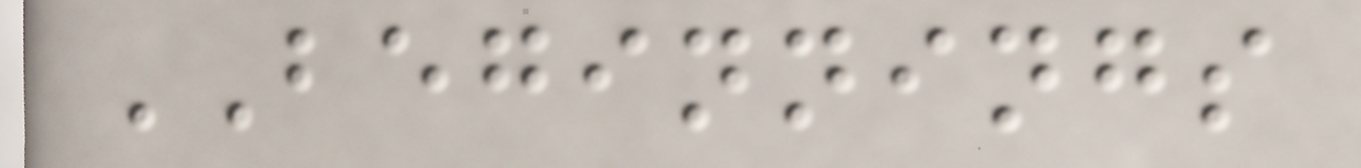BEGINNINGS
